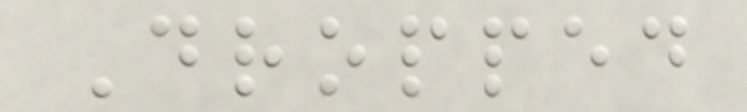Dropped
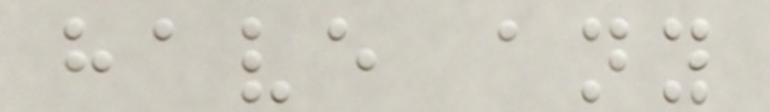have any
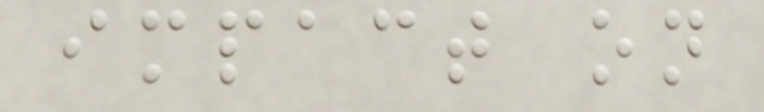impact on
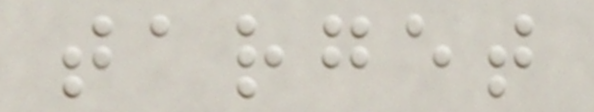target
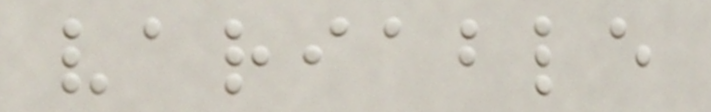variable
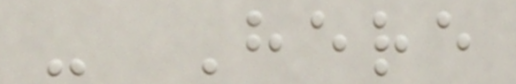- Here
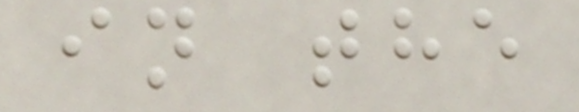in the
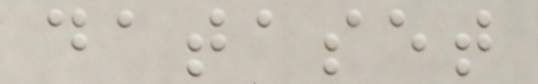dataset
